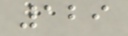129
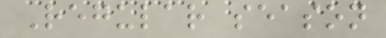Regular season
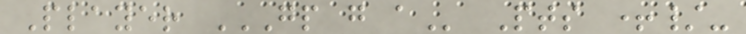Player GP G A Pts +/-
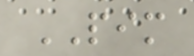PIM
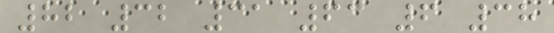82 32 31 63 6 38
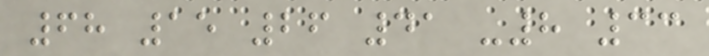68 15 26 41 -8 33
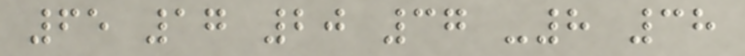65 17 20 37 -8 38
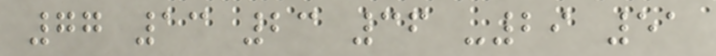77 13 23 36 -29 51
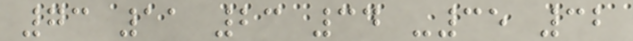73 11 23 34 -35 32
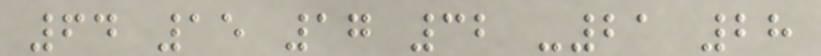64 15 17 32 -21 28
